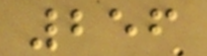256
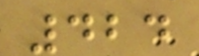424
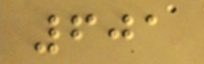601
